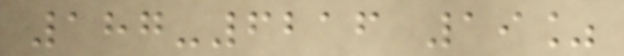187-6216 19%
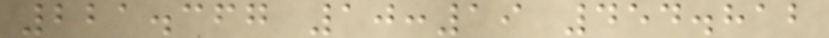221.367 10:19 454.812
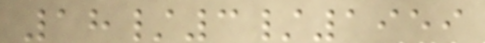18/3/1959
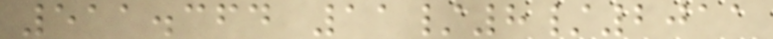511.364 11/8/2011
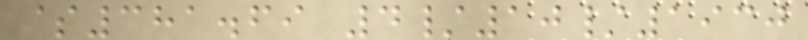$381.69 4/10/1930
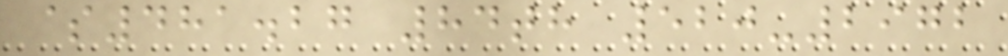$481.27 84th 520-2972
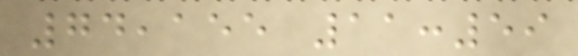74,155 11:59
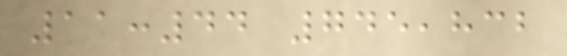11:44 745,832
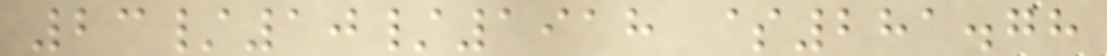23/10/1918 $281.78
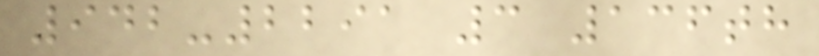942-2291 3 136th
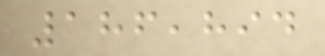186,894
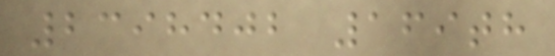2398402 169th
